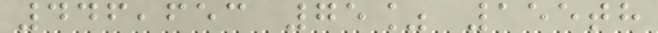446,653 75% 155th
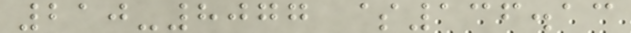210-8077 $136.13
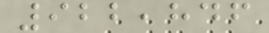922,846
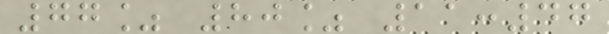77% 80% 11:47
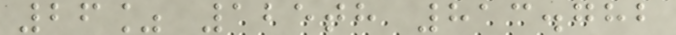26% 125th 813.782
